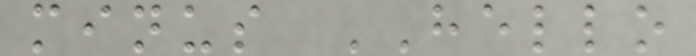minus HELLO
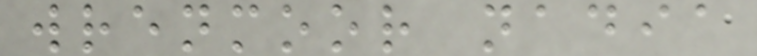wrenmoor nadia
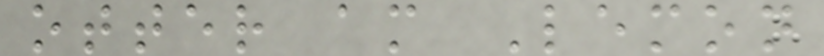otter am Lemon
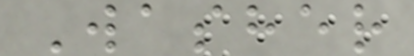Washer
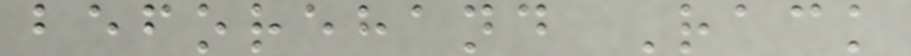beforehand Rack
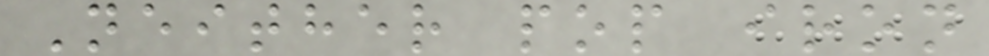Neither pop iron
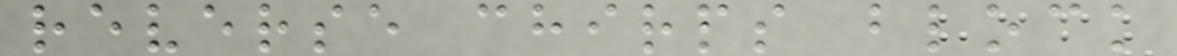reverse chirps block
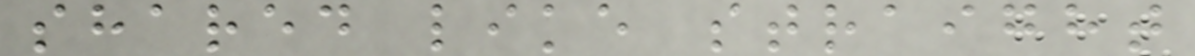shared like straight
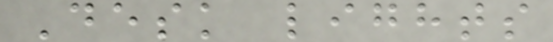Desk lights
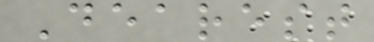Dearest
